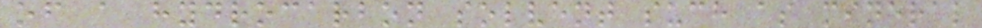of a hydrocarbon solvent such as mineral
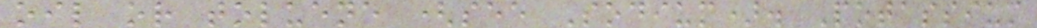oil or toluene (see Sodium). Potassium
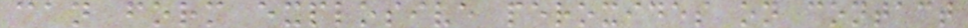can form explosive peroxides on contact
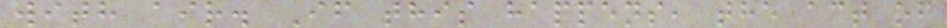with air. If this happens, the act of
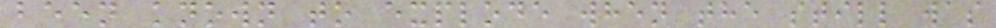been known to explode when the still was
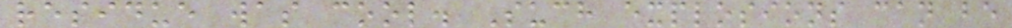residue was cool. Such explosions can be
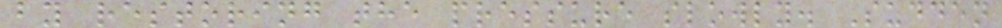by restoring the pressure slowly. Sudden
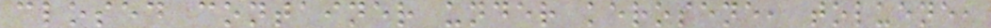closed container under kerosene, toluene,
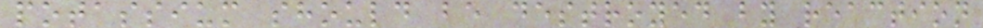potassium should be destroyed by reaction
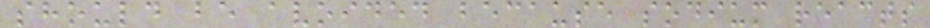should be avoided because sodium reacts
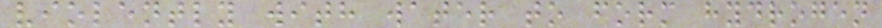violently with water to form hydrogen
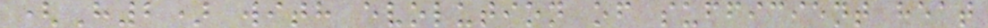(H2) with evolution of sufficient heat
